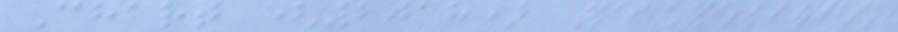Chart (2018) Peakposition
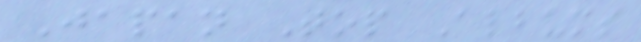Japan Top Albums
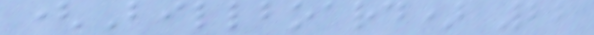(Billboard) 22
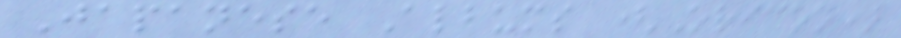Japanese Albums (Oricon)
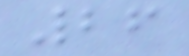26
